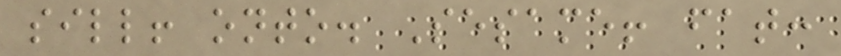sill! onto. Sesame! fat:
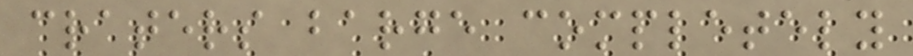craters barge completely
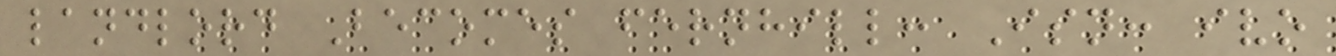landlord Becomes fernhill: Isn: ivo
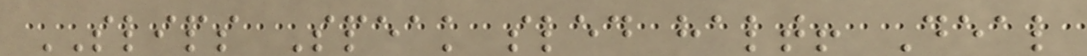SLIPS Speak sled halt! Deal
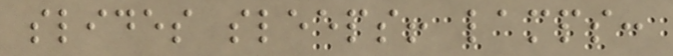slides sleeps! lamps:
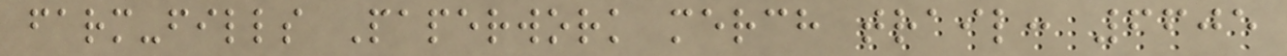farm-fills Paperwork merch trail: 6605
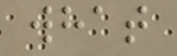what
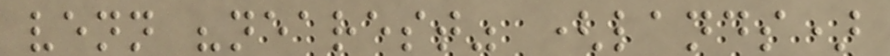venn "nearest" (lands)
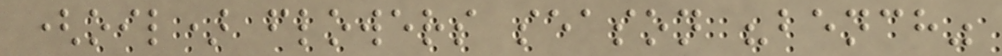(oil) flowers season "bench"
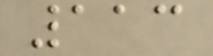113
